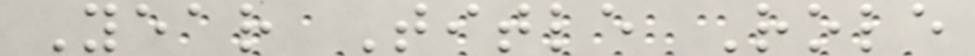Year Title Role
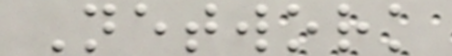Network
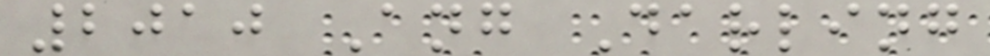2010 Ang Darling
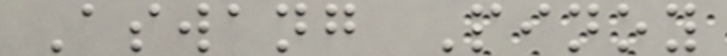Aswang Pinoy
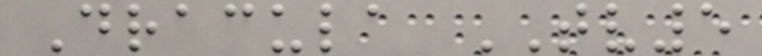Dracula TV5
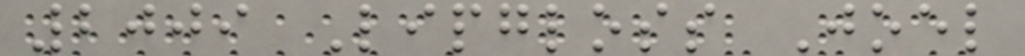2009 Lipgloss Joel
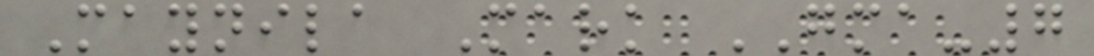Maynila Mark GMA-7
